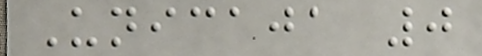Unicaja 0
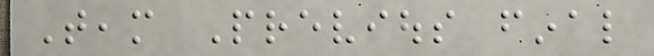Team Previous final
